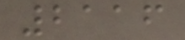2116
